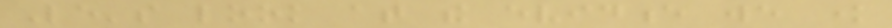Le's look at the evidence we know
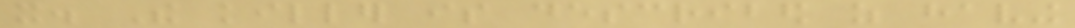it. The killer is described as having
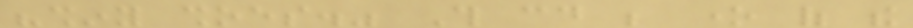"shiny shoes." This could be one of the
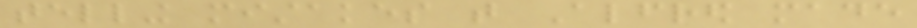telling mistakes that Alfred made
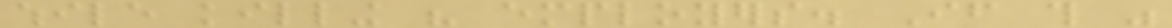while killing his employers. If this was
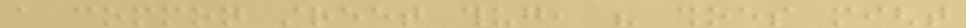a common street thug, his shoes might
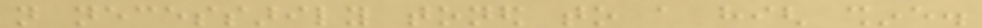not necessarily toned to a high shine.
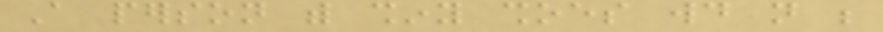A person with shiny shoes would not be
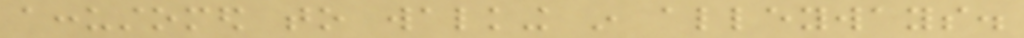accustomed to walking in alleyways.
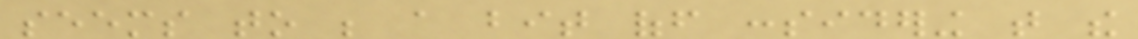seems to be a bit off considering that the
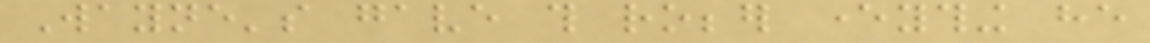Wayne's gave this robber everything he
